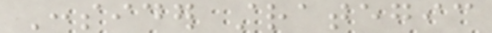Consider strategic
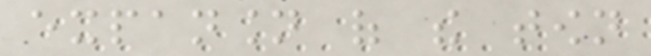expansion of the town
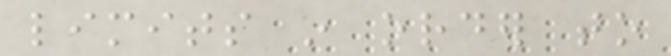limits in order to
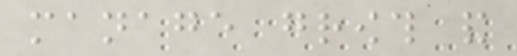manage growth and
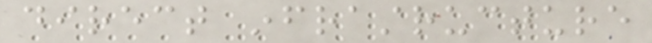direct infrastructure
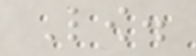Low.
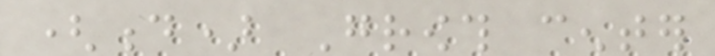(d) Growth center
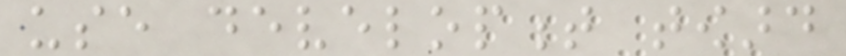use development toward
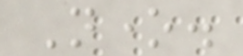None.
